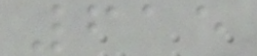615
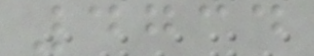4734
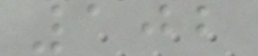102
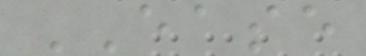EASE
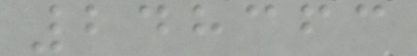248363
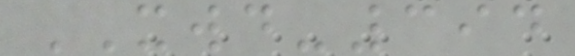XWD-394
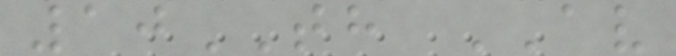10TH AV
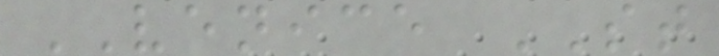VENICE ST
